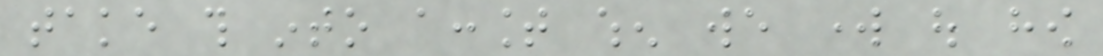take this into account when we work out how
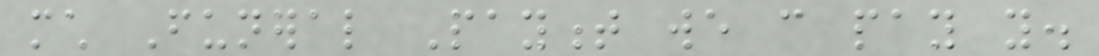much Funeral Payment we can pay you.
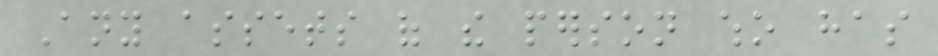Any assets of the person who has
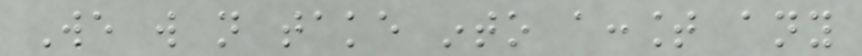We will not take into account any
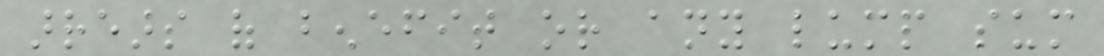arrears of benefit or any lump sum
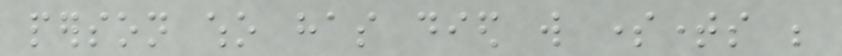person who has died will sometimes be
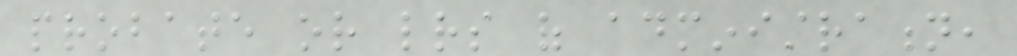probate or letters of administration,
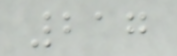217
